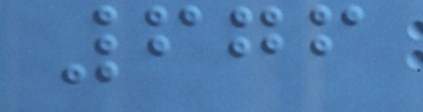676
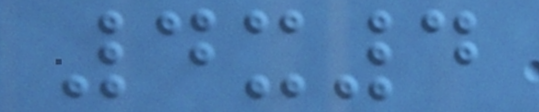4x4
